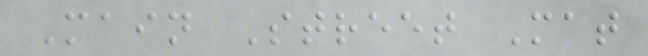Main Street Mat
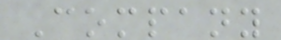Company
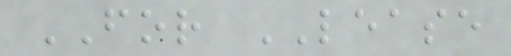FOR LEASE
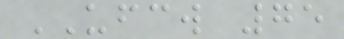UFCW 75
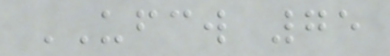UFCW 75
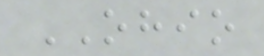OHIO
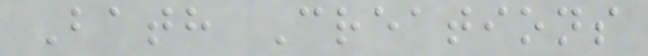Bath Creations
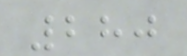280
